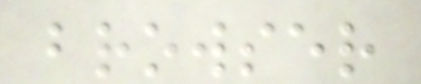browser
